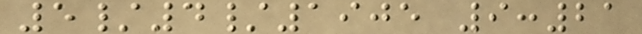5/4/1905 9:21
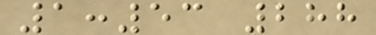1:53 288
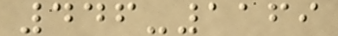446-1169
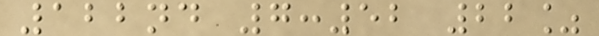122nd 7:52 22%
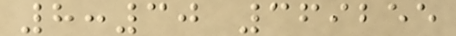8:30 369255
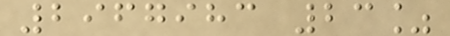2967983 23%
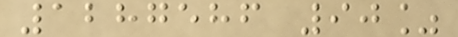1287586 90%
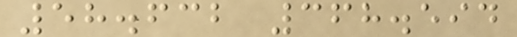58.632 368.594
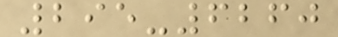295-6260
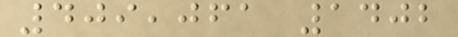409,061 1402
